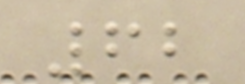62
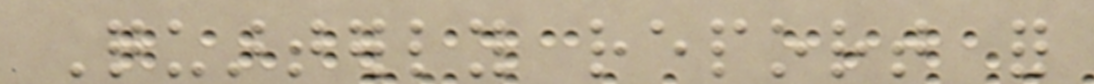Quarterly report for
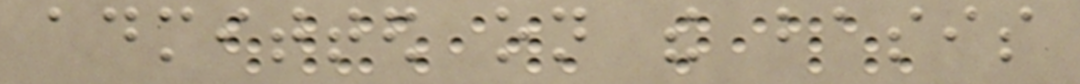admitted on the basis
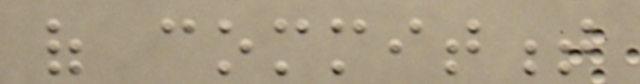of commitment
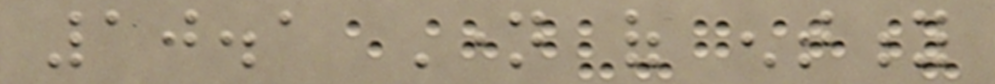10.1 Name of entity
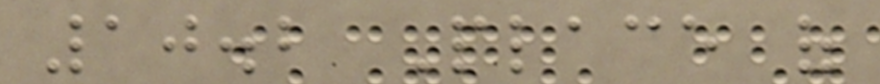10.2 Place of
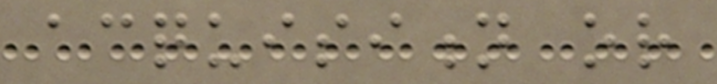acquisition or
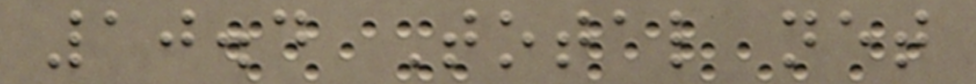10.4 Total net
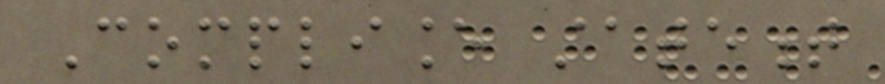Compliance statement
